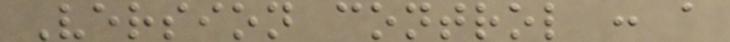Version control : a
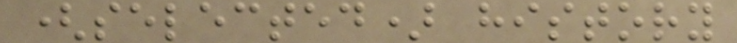(selected) history
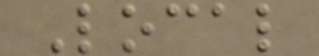Local
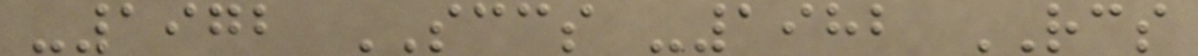-1972 SCCS -1982 RCS
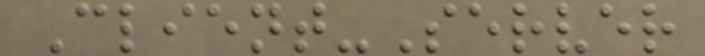Client-Server
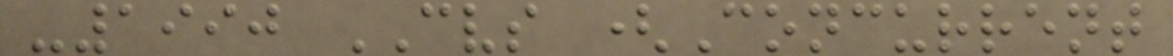-1990 CVS (Concurrent
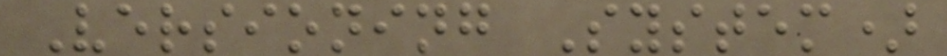Versioning System)
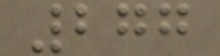277
